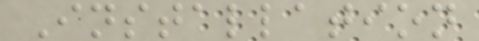Installation
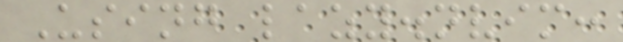Using lazy.nvim:
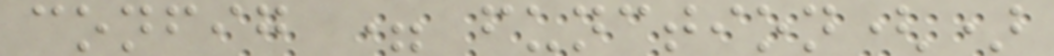config = function()
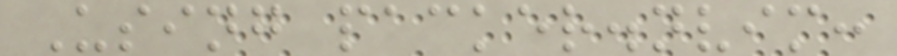Using packer.nvim:
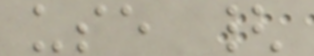use {
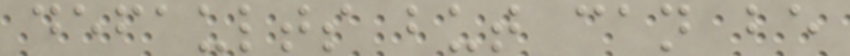defaults but can be
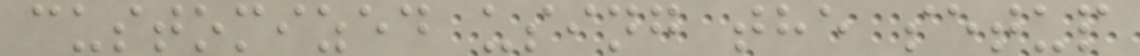customized using the setup
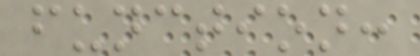function:
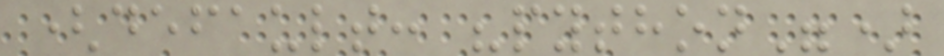(default: "python")
